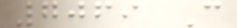7069 C
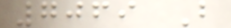7069 B
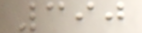390
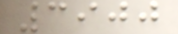3900
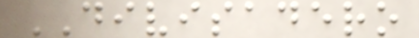DIVISADERO
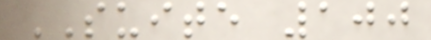SUITE 100
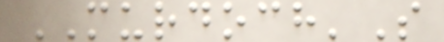MURDOCH'S
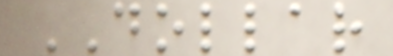DOLLAR
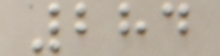284
